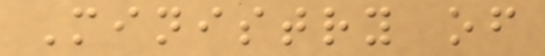Ministry of
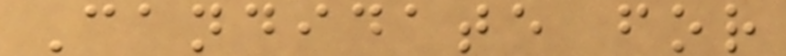Candidate for
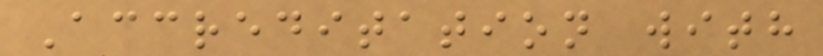Accreditation with
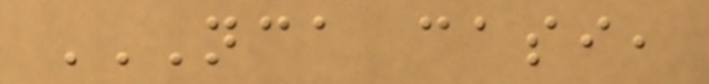NCA CASI,
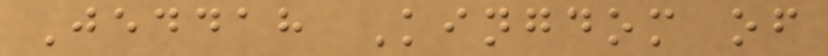Jeddah Kingdom of
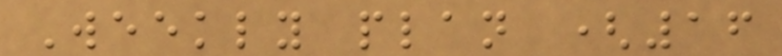Weekly plan (16
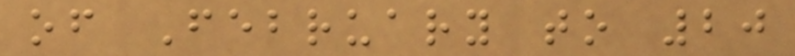of February to 20
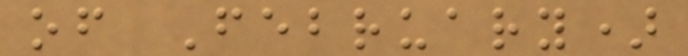of February)
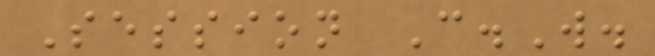Session C.W.
